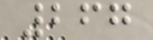267
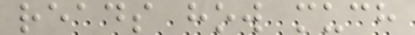reads how much
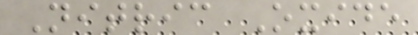Nitric Oxide
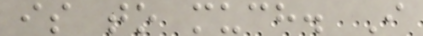is to much. I
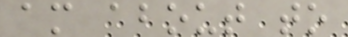am about to
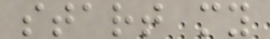start my
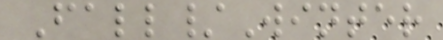Fall/Winter
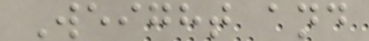Weight and
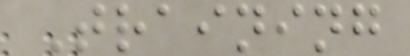Training
